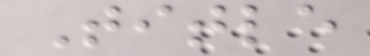Title
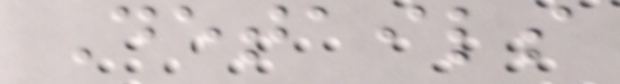Details
